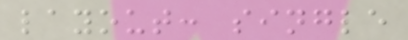layout: single
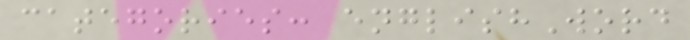categories: englishWord
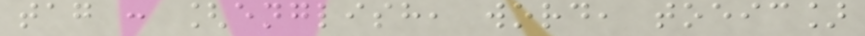tag : [english, word, toeic]
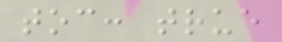toc: true
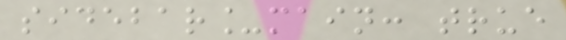sidebar_main: true
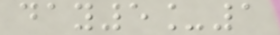day5_1
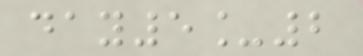day5_2
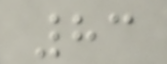83
